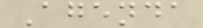Agenda
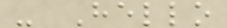- Hello
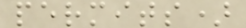permits)
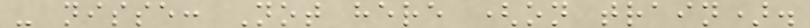- nisse: Not here (on train).
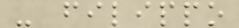- filippo
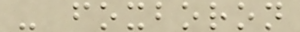- foxboron
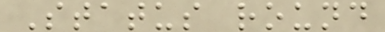Status round
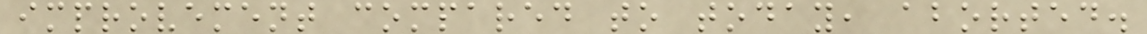improvement compared to today, aborted.
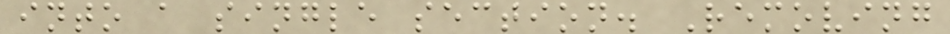into a single section. Removing
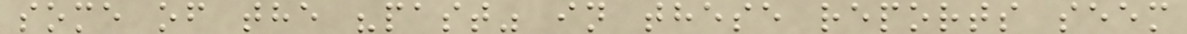some of the "past" in these reports seem
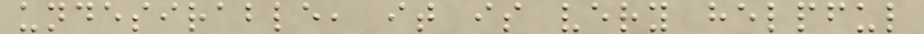undesirable, it is very helpful
